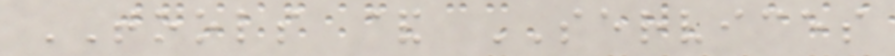TOOLS & SERVICES
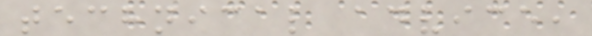technical advice,
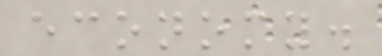economy.
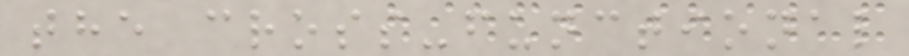the cross-functional
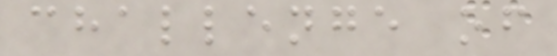challenge of
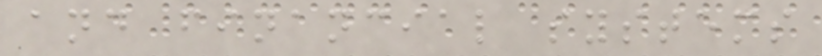and financial systems
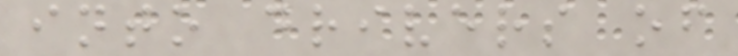into drivers of
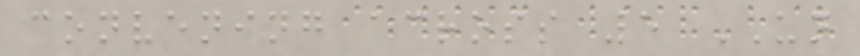convening across 5 UN
